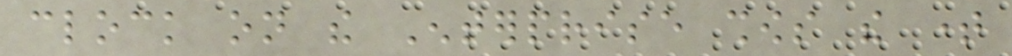clock on the Enterprise shows the time
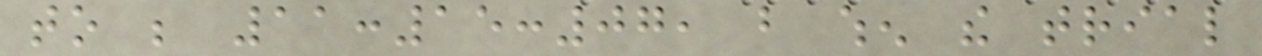to be 11:15:07, but when the trial
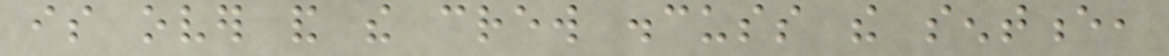is over and the crew discuss the sentence,
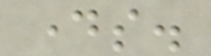days.
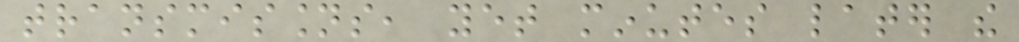transmissions, yet minutes later the
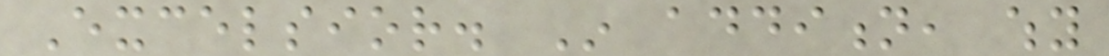Excelsior. In addition, why
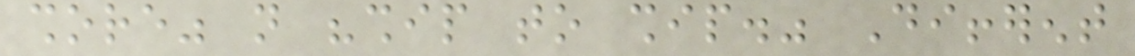shore" not "ship to ship." Different
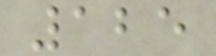125
